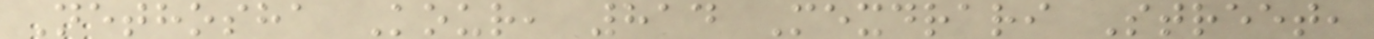Nethosha Kour, 814 Mexdrari Street,
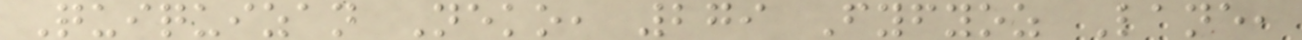Quiquizan Neko, 279 Fyfyoz Lane,
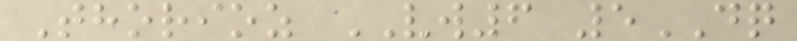Thorioz VW6 5DQ
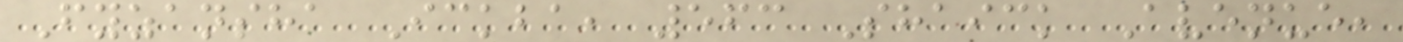Fyzansha Ickba, 563 Shaick Avenue,
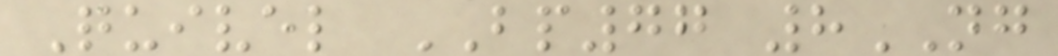Quivel BP77 8NG
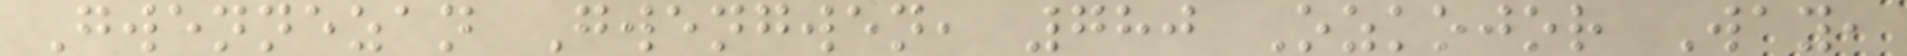Gwennezan Gwengwen, 780 Ozkojor Way,
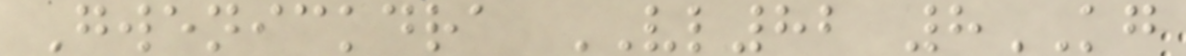Gwenickdra VL82 8KG
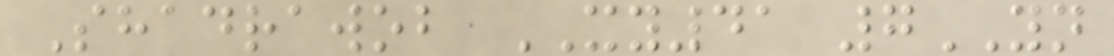Shadrawob XY41 7YN
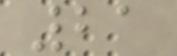21
